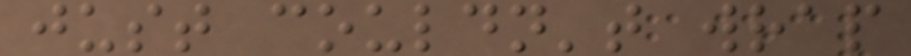just couldn't wrap
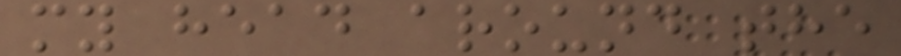my head around the
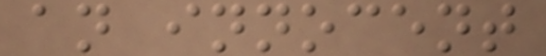an innocent
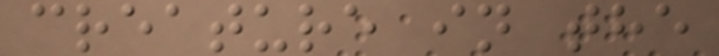creature in the
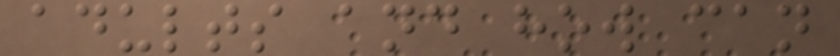adults and how can
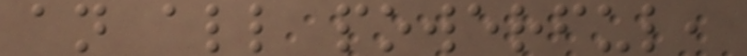an all powerful,
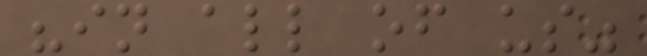"in all of us"
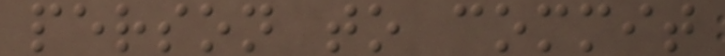person to commit
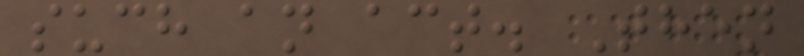such an act. Then
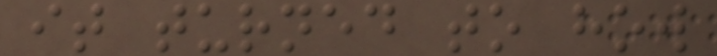it turned to how
